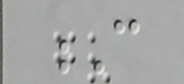C
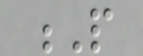P
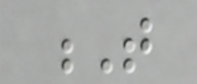T
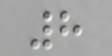8
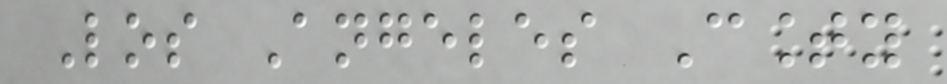Los Angeles County
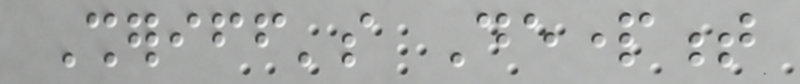Sheriff's Department
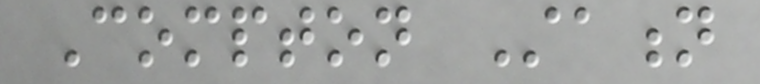Compton Station
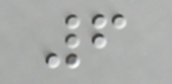6
